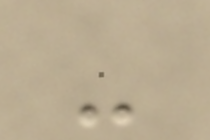-
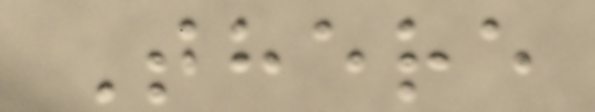There
